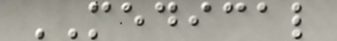MEDICAL
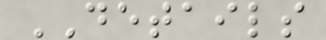DETAILS
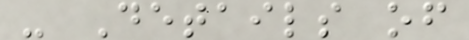- Details of
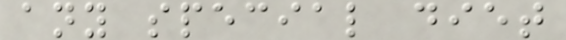any special diet
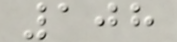108
